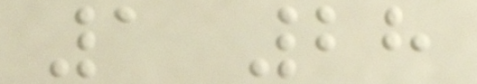1 28
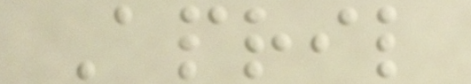April
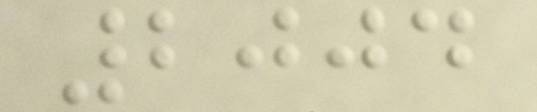2004
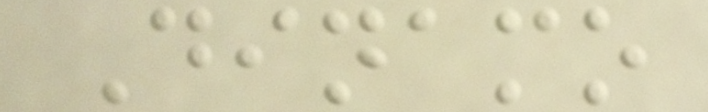Dinamo
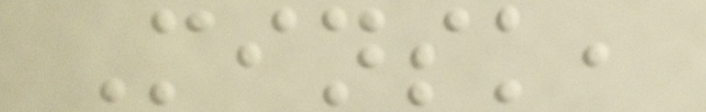Minsk,
